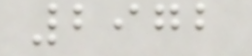2972
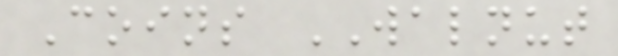Coins WALNUT
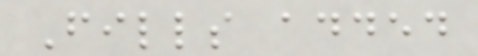Fills added
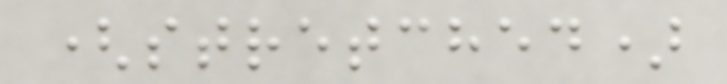(stretched)
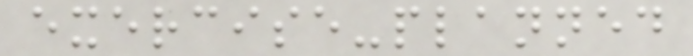exercise-planned
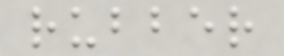rubber
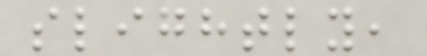slightly,
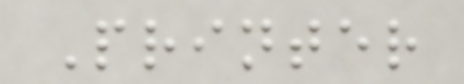Printer
